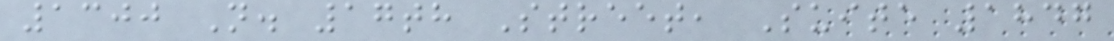1300 N. 17th Street, Suite 1847
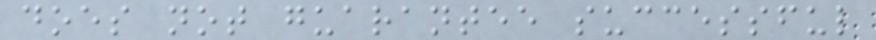does not guarantee successful
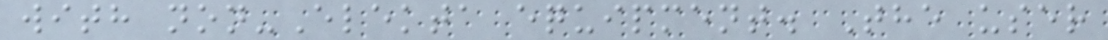with non-Elekta equipment. The user
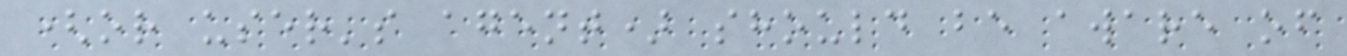(or user's agent) should be aware of
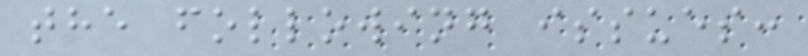the following issues:
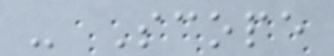- Scope
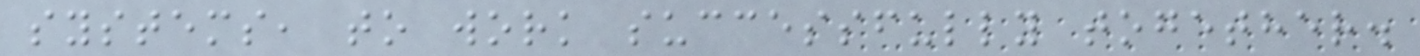systems, to work successfully together.
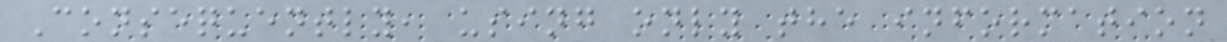Consequently, using only the information
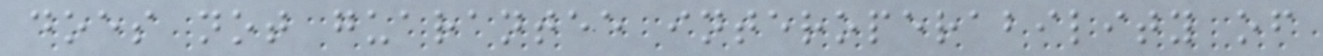does not guarantee interoperability of
